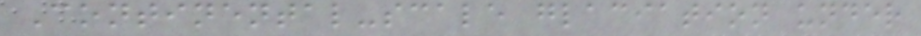Continental-scale glaciation under
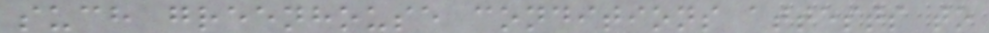such greenhouse conditions attests to
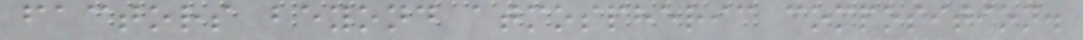factors beyond atmospheric composition.
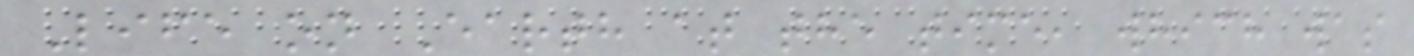Life on Earth at the time, which was
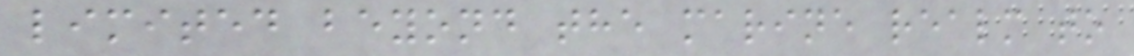limited beyond the marine realm to
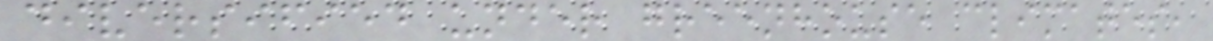diversified under greenhouse climates,
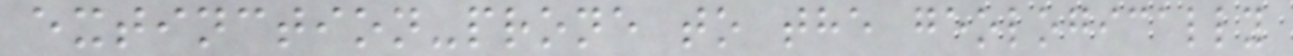extinction-prone to the geologically
